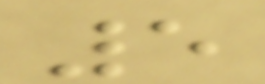5
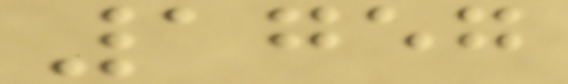1757
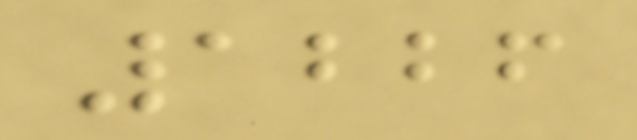1226
